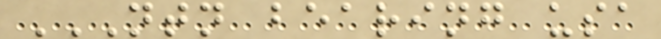NTN BEARING USA
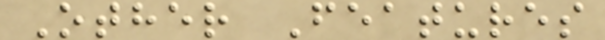Other Features
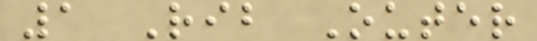1 Rib Outer
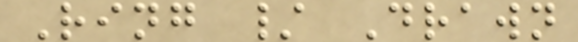Ring / Drawn
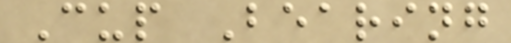Cup Bearing
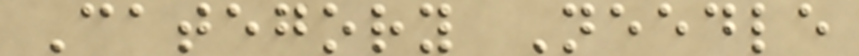Category Needle
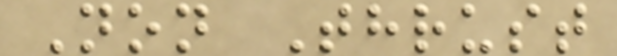Non Thrust
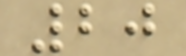20
